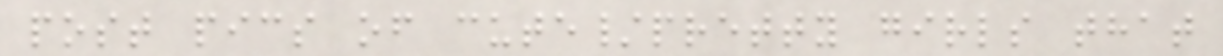post pics of cute/pretty girls that
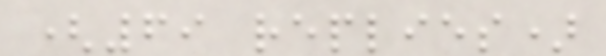(69 replies)
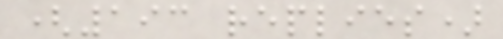(193 replies)
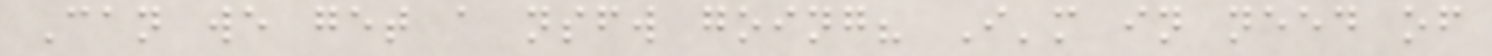Can we get a nsfw going? I'm in need of
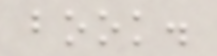book.
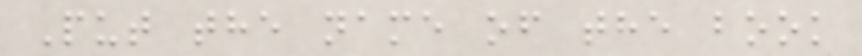Put the name of the book
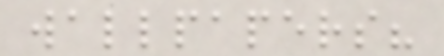wallpapers?
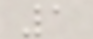1
